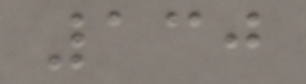130
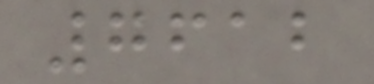7612
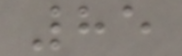85
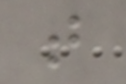t
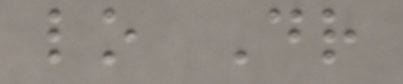lo Dr
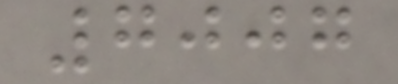7007
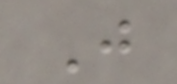J
